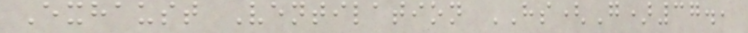Exhaust Ventilation HS(G)37.,
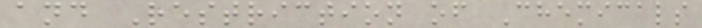and Restriction of Chemicals
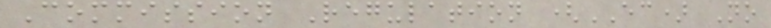Commission Regulation (EC) No
